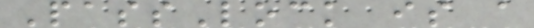PassLock is a
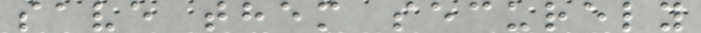save them securely
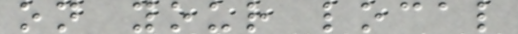on your local
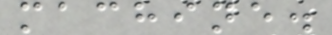machine.
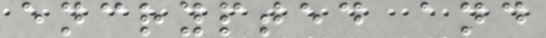encrypted and
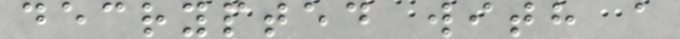decrypted with a
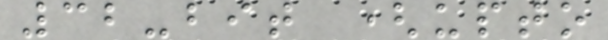32-bit (upto
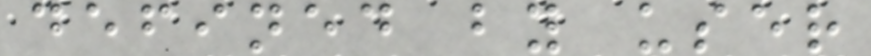defined by user
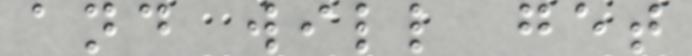and will get
